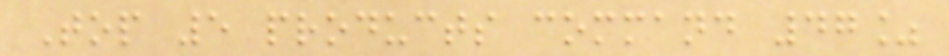Top 5 products command 47%
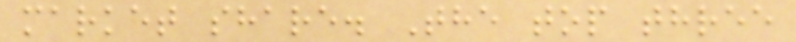market share. The top three
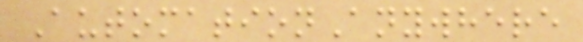AutomationAnywhere
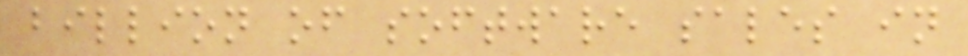billion of software sales in
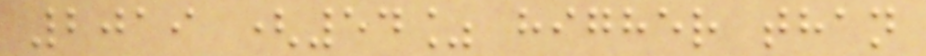2019 (54% higher than
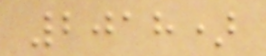2018)
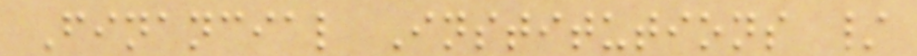Financial Institutions /
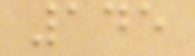145
